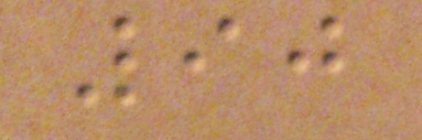90
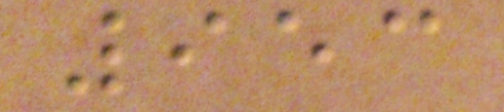953
